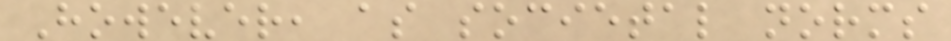However, as societal norms
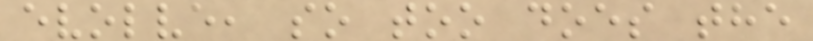evolve, so too does the
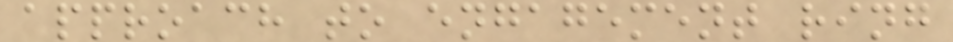approach to engagement ring
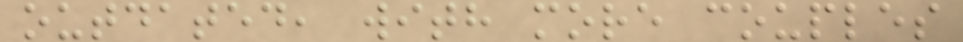outdated, with more couples
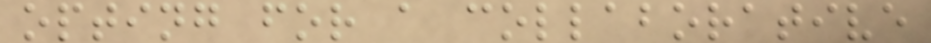opting for a collaborative
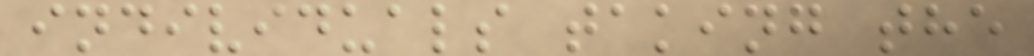individuals taking the
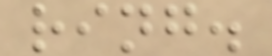ring.
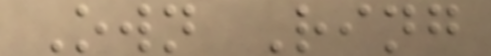Own Ring
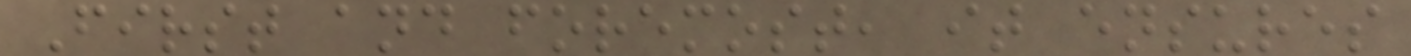First and foremost, it ensures
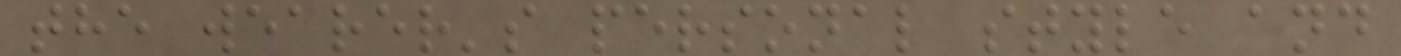the wearer's personal style and
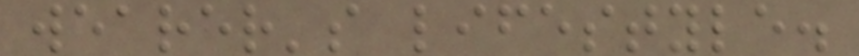wearer's lifestyle.
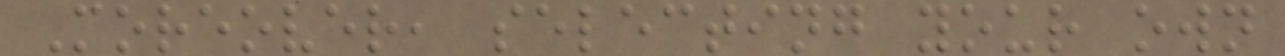Moreover, selecting your own
